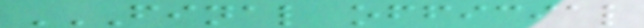FINAL OFFICIAL
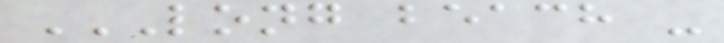LONG BEACH -
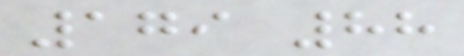179 88
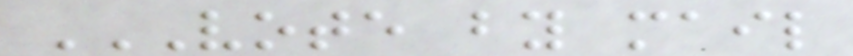VOTE BY MAIL
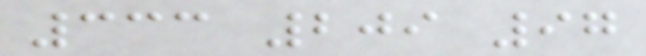333 209 97
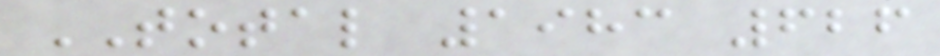TOTAL 1983 626
